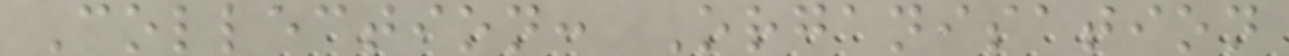Collection: Organisation
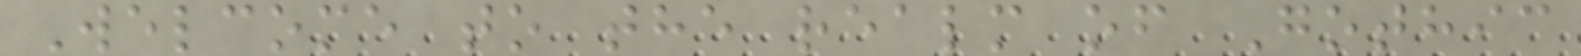Welcome to the realm of Gothic
